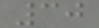30
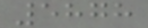5878
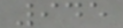945
